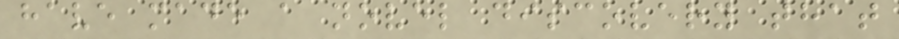have made a novel discovery that
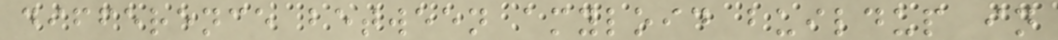difference between amyloid buildup in
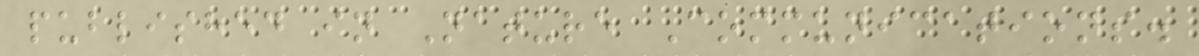published in Nature Communications.
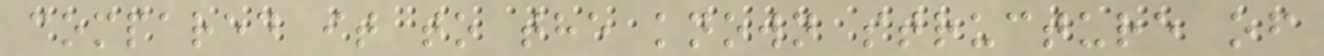compared it to the known structure of
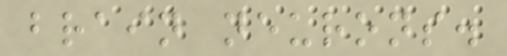brain neurons.
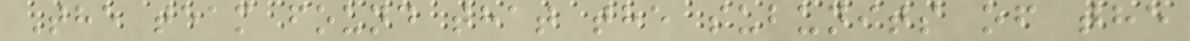The team found that the subunits of the
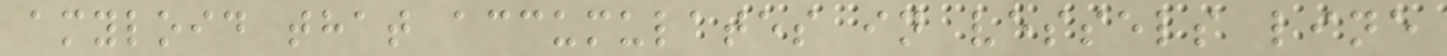amyloid that accumulates in vessels line
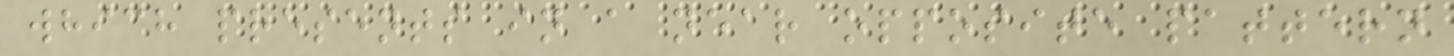which presents in a near opposite pattern
